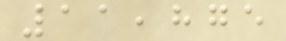11,875
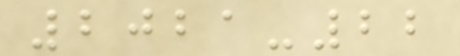2021-22
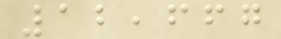12,667
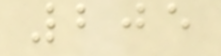205
